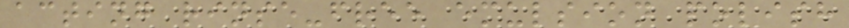acting rinse-free emulsion polish
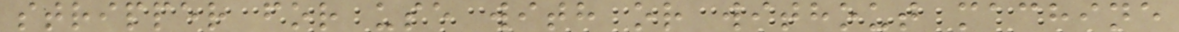stripper for use with or without machine
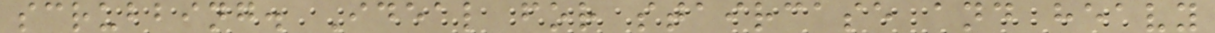scrubbing. Ideal for staircase and heavy
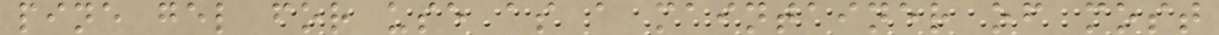pine gel for use as a maintainer of most
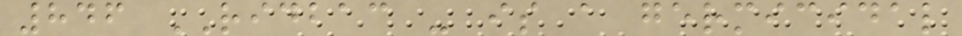846 RIDBAC - is a germicidal
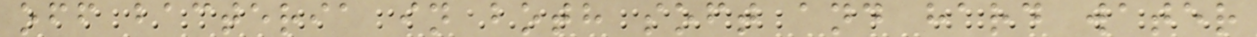off bacteria in both soft and hard water
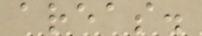areas.
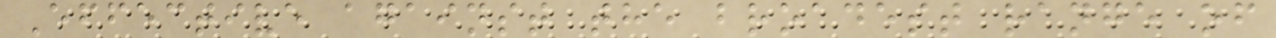Effective against the broadest range of
